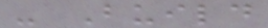- Build
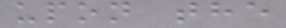upon the
